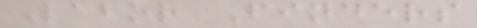Labor Finders
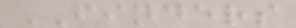FINDERS
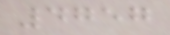4757
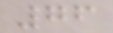76
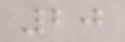20
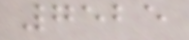7525
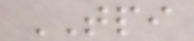TPI
